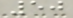50
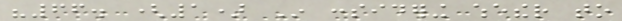"66. (1) In considering whether to
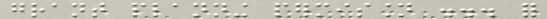grant planning permission ... for
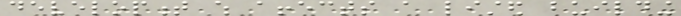development which affects a listed building
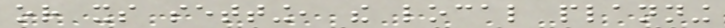or its setting, the local planning
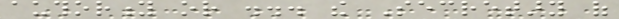authority or ... the Secretary of
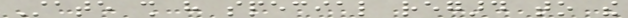State shall have special regard to the
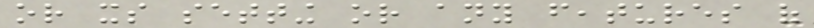or its setting or any features of
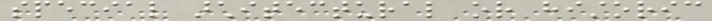special architectural or historic
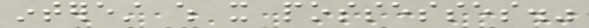interest which it possesses."
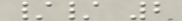// 2
